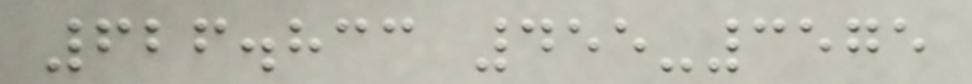626.833 455-3575
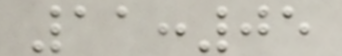11:05
